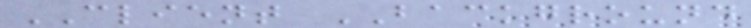CLIENT BACKGROUND
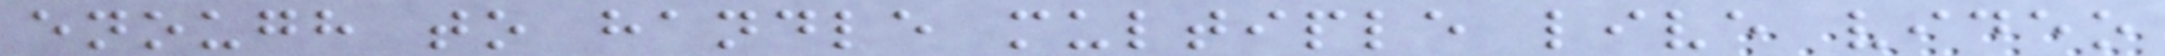enough to handle multiple live video
